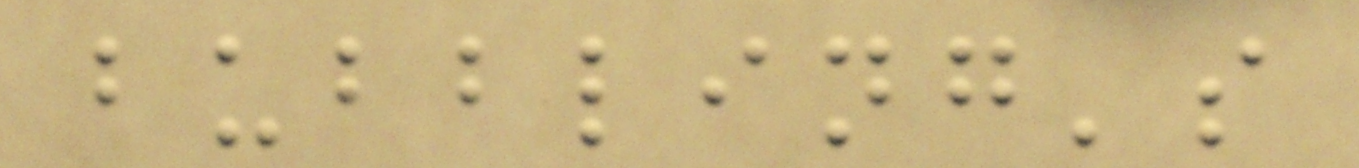bubbling's
